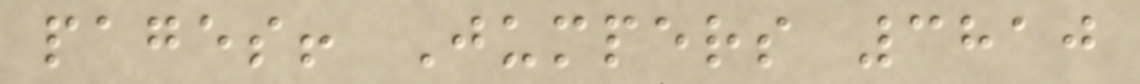pages! Jumpers 3810
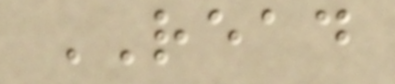READ
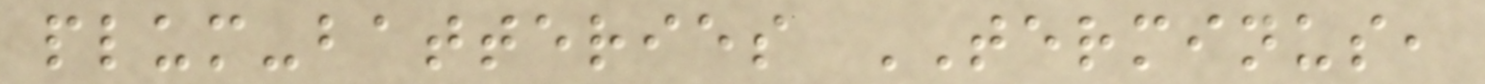plum-batteries TERMINUS,
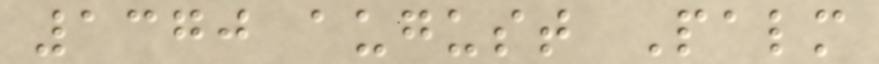1370 august Palm
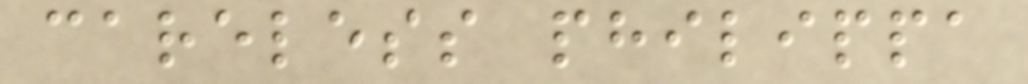careless philippa
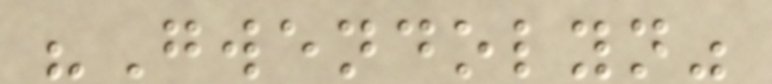"Gwendolyn"
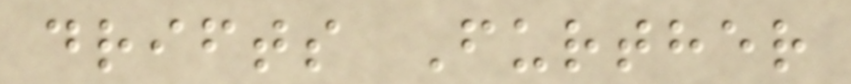drifts Further
